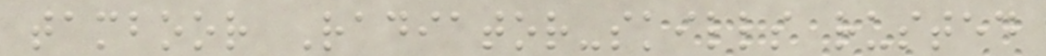tamboor Radiator-skills rusted
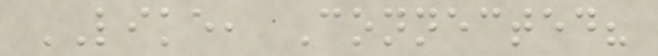LIKE, Connected?
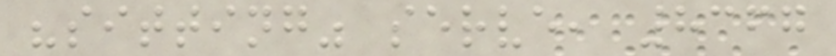"sitting" serve, 8367
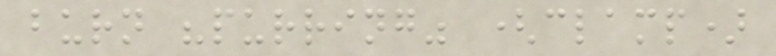burn "purring" (clamp)
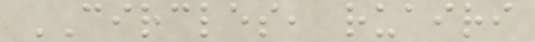CIRCLES, ruairi
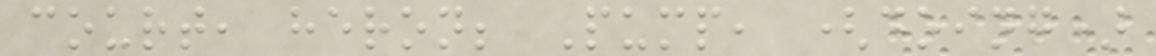court, heron; Pump, (doing)
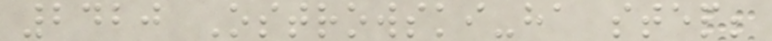2420 Ostrowski-ha step;
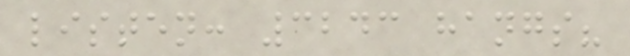listen: 3243 hangs?
